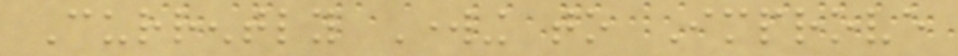Currently Working to Improve
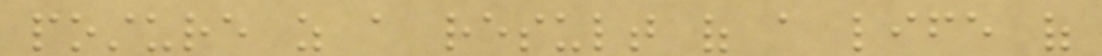posture as a result of a life of
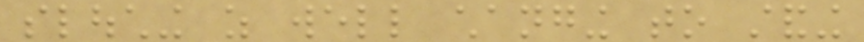slouching as well changing to standing
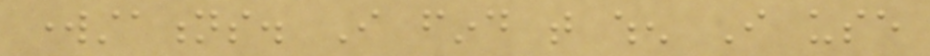workstations. I find that when I use
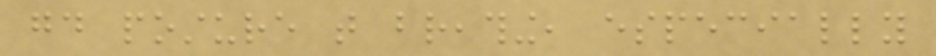good posture that breathing, especially
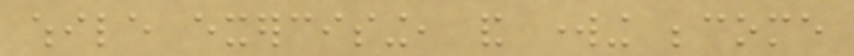while exercising, and working become
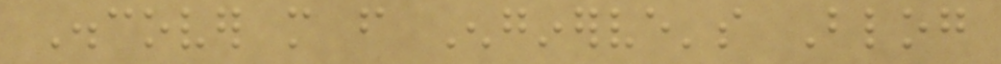Discover more from Enginerve's Blog
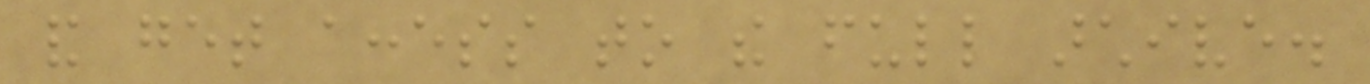and get access to the full archive.
